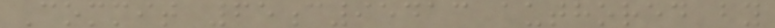Commit 65c95413 authored by
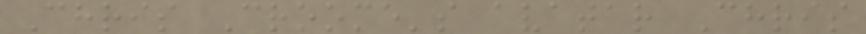Chris Croome's avatar Chris
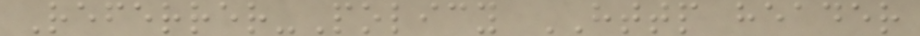Referrer-Policy HTTP header
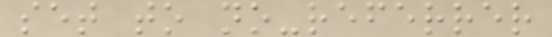set to no-referrer
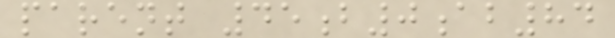parent 45b0ab84
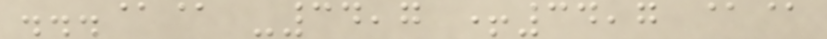...@@ -34,7 +34,7 @@
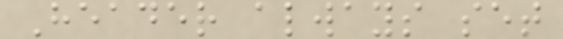Header always set
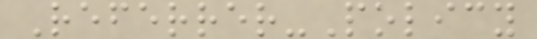Referrer-Policy
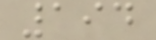194
